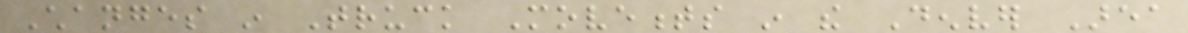Changes in Truck Movements in the Denver Area
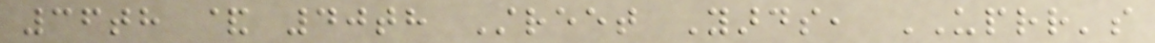36th & 40th Street Yards, UPRR's
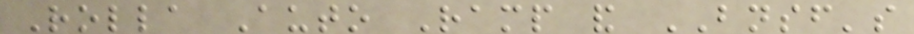Rolla Auto Ramp and BNSF's
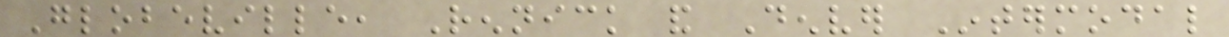Globeville, Rennick and Denver Intermodal
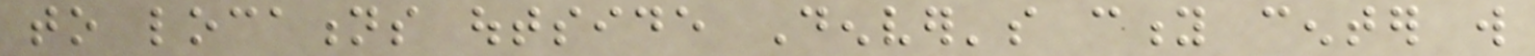to locations outside Denver's city center will
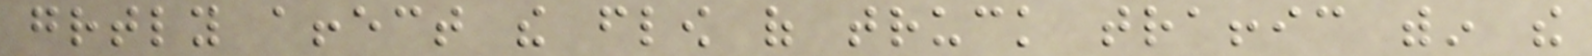greatly affect the flow of truck traffic within the
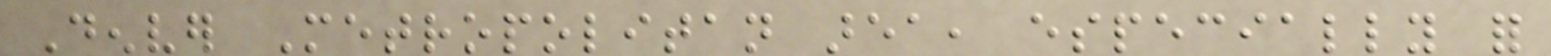Denver Metropolitan area, especially for
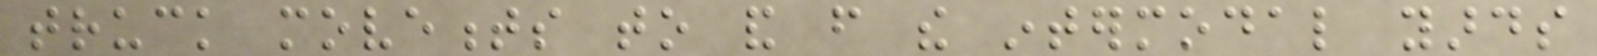truck movements to and from the intermodal yards
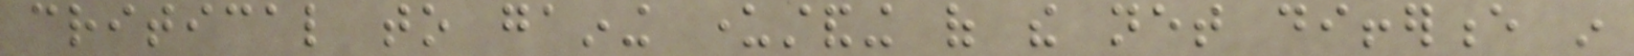critical to gaining understanding of the net difference in
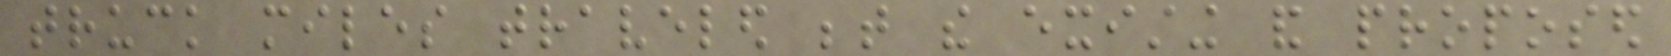truck miles traveled between the existing and proposed
